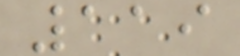119
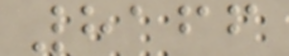8166
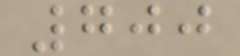700
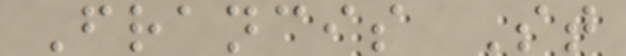Francis St
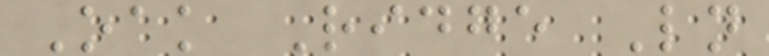Oak Ridge Ln
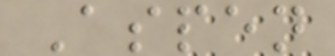Aspen
